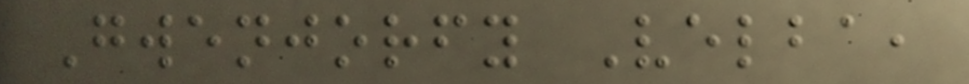Gwenjorfy Velba,
